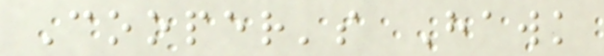Cooper's Hawk
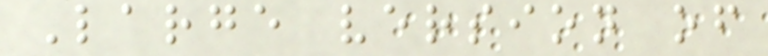Large version of
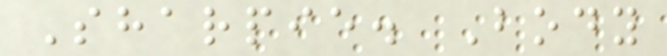Sharpie. Body
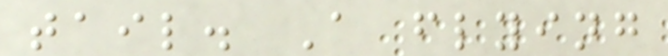tail. A flying
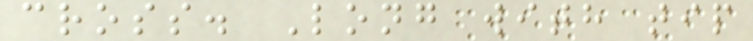cross. Long with tip
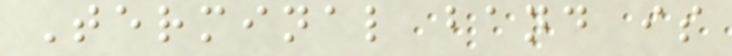Terminal band is
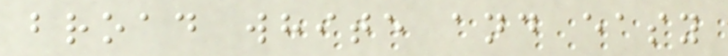broad white and easy
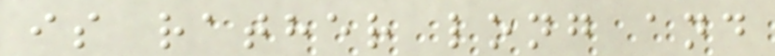is rather long and
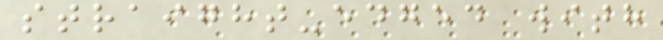straight-edged with
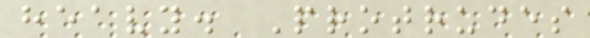heavy. Protrudes
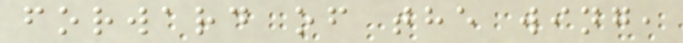forward of the wing,
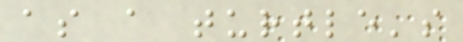as a turtle's
